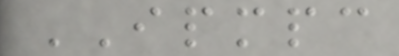IPMPC
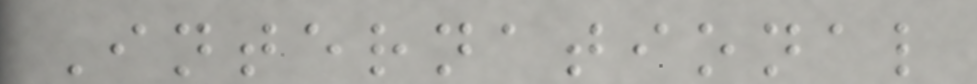International
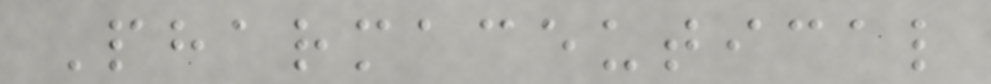Pharmaceutical
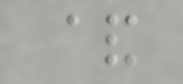&
